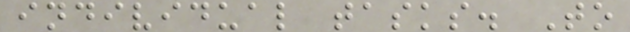individual tasks. To
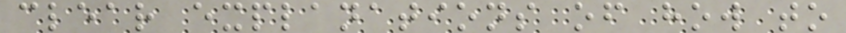clear explanations of how to
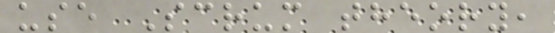use Scrum theory,
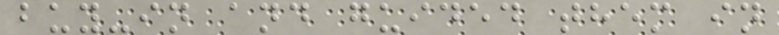buy-in and guided them in
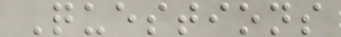Questions
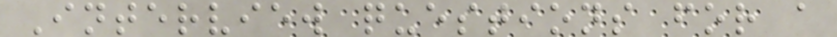Interview questions for a
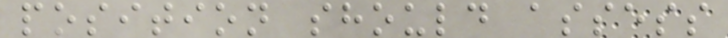position should assess
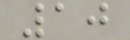10
